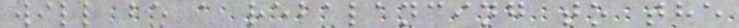will be a rebalancing to the
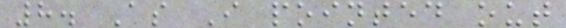8. As I pointed out
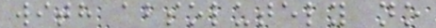with absolutely no
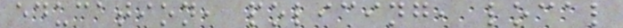education, policing, local
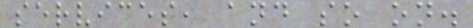services, and so on.
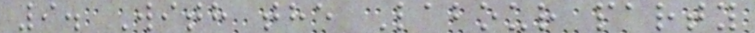9. With the Labour party
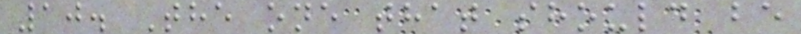10. The one that should be
